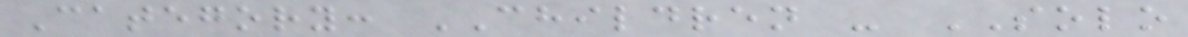Category: CHILDREN - SOLO
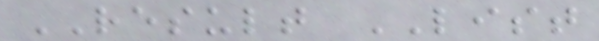RESULT LIST
